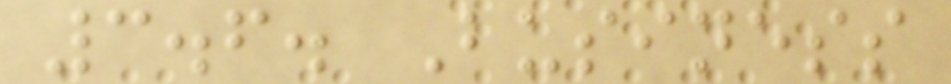3.6. Business
